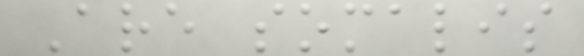Are somalis
